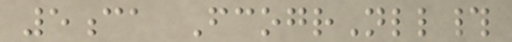5ca FcogrNll#
